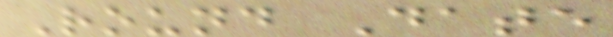Round Date
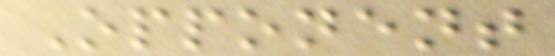Opponent
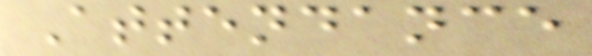Attendance
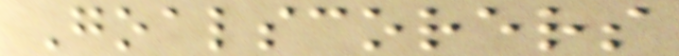Goalscorers
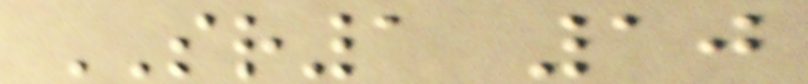SR1 10
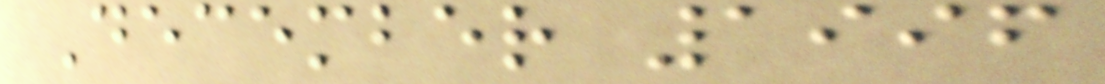December 1996
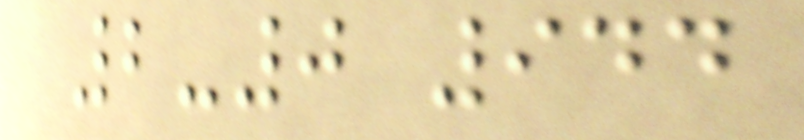2-0 944
